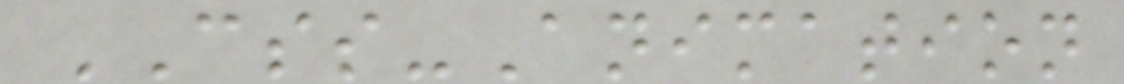CSS-Animation
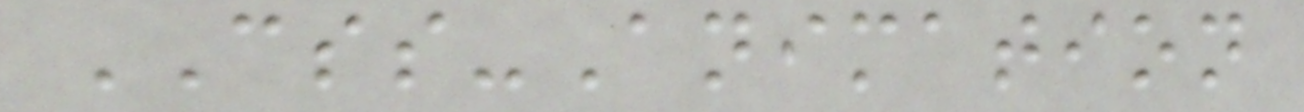CSS-Animation
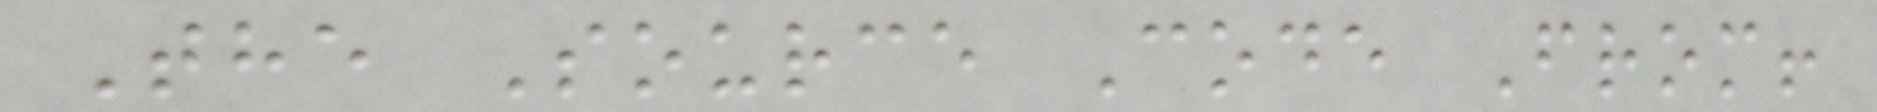The Source Code From!
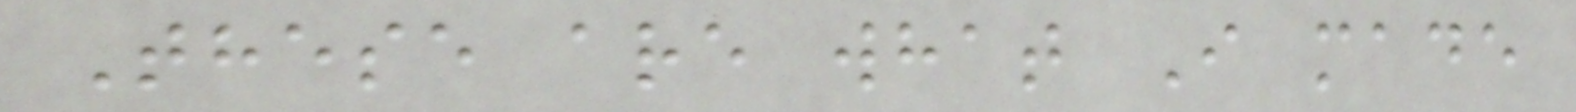These are what I made
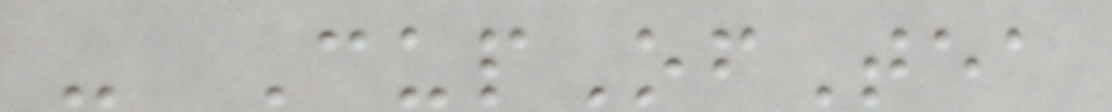- CupOfTea
